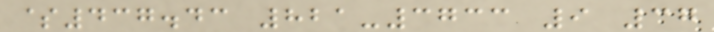$437.43 821-3733 9 37
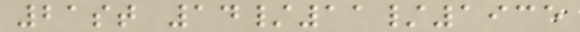21st 14/11/1935
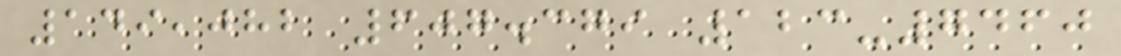149,082 607.379 123-7460
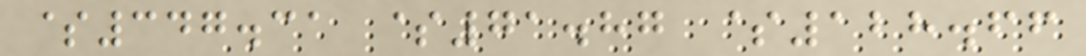$347.31 $71.87 $128.66
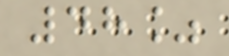48%
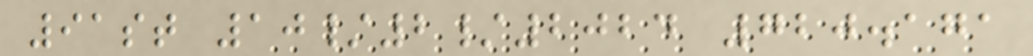91st 10/2/2024 720.171
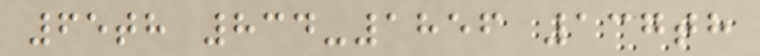65th 834-1856 137th
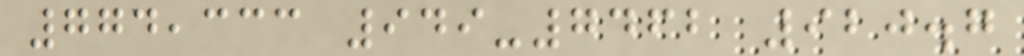774,333 949-7462 920.7
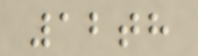12th
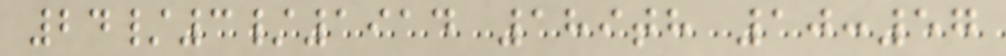24/3/1914 189th 10:57
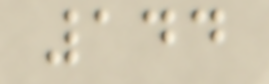144
